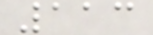113
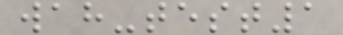wah-test1
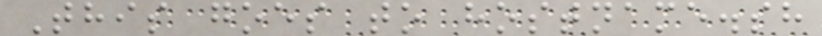This goes to hostname.sh
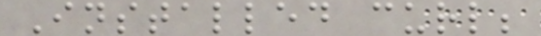Installed curl;
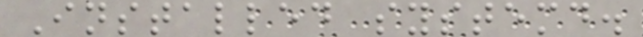Installed systemd.
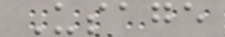Usage
